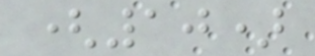(10)
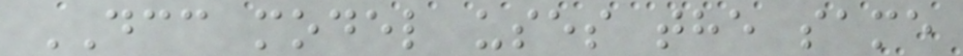DCC model uses the same
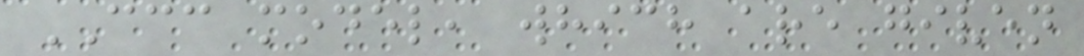CCC model, which are given
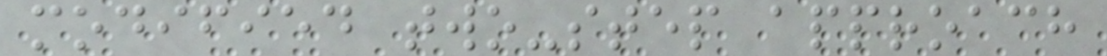modified two-step approach
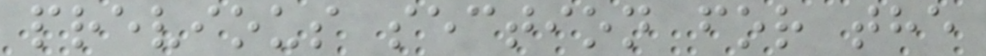previous section for the
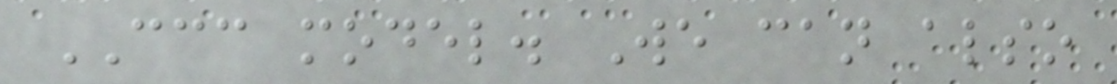CCC model. We can also
